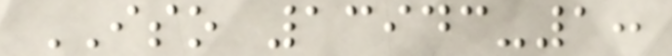ISO 13943-1:
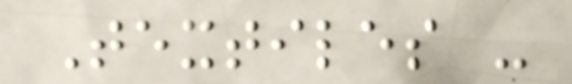Textiles -
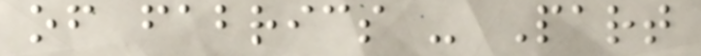of fabrics - Part
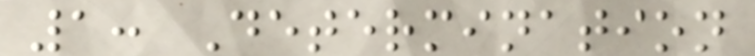1: Determination
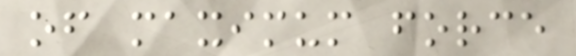of maximum force
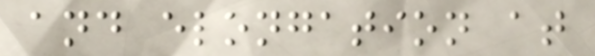and elongation at
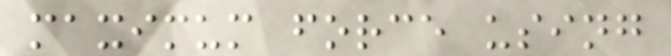maximum force using
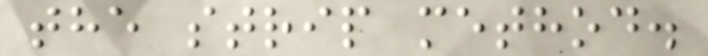the strip method.
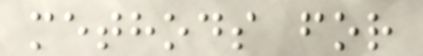methods for
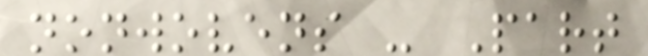nonwovens - Part
